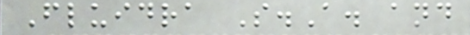Fluidra S.A. and
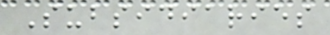Subsidiaries
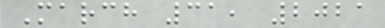March 31, 2021
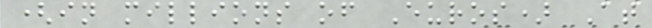(in millions of Euros) At
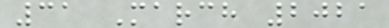31 March 2021
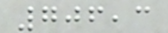706,3
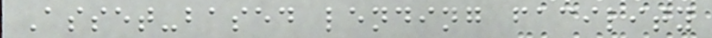Asset-based lending facility
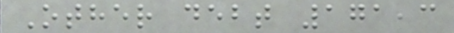Other debt 171,3
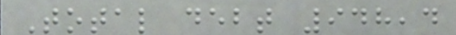Total debt 948,4
